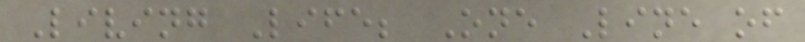Living Life; One Line of
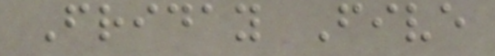Friday Five
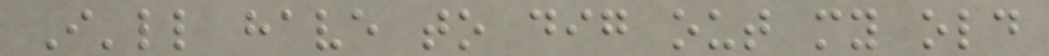I'll have to dig out my old
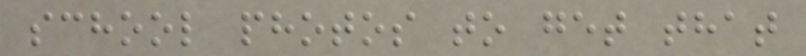school photos to get that
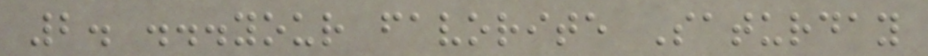2. ...your favorite Saturday
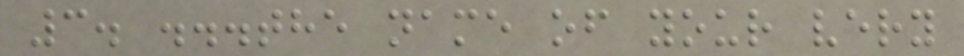3. ...the name of your very
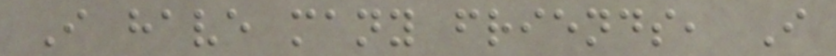I have many friends, I
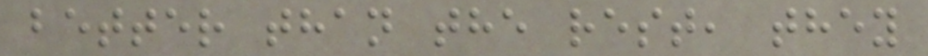better than the rest, they
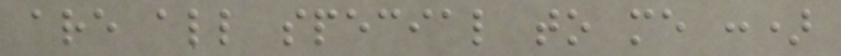are all special to me :)
